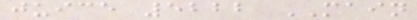juice 5222 MAIN
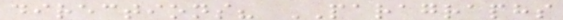directions? PARAGRAPHS
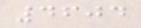4604
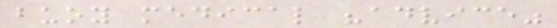buoy medical "advice"
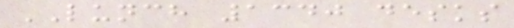LUNCH 1340 desks
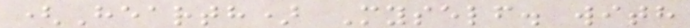(Hearth) Myself. with
